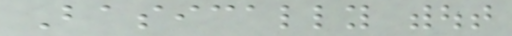Basically without
